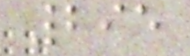295
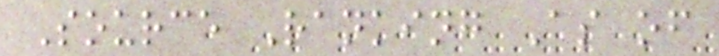Source Ranking As of
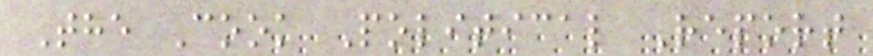The Cook Political Report
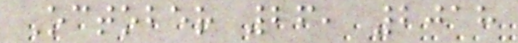October 26, 2018
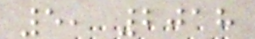5, 2018
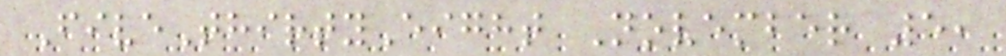FiveThirtyEight November 5,
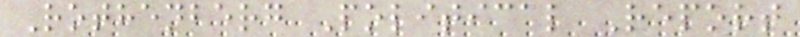Rothenberg Political Report
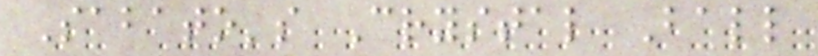Sabato's Crystal Ball
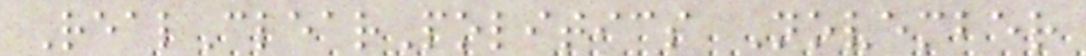RealClearPolitics November
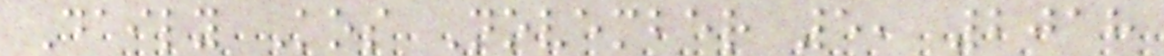Daily Kos November 5, 2018
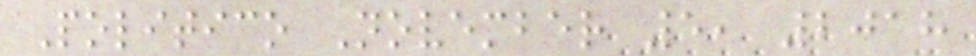Politico November 5, 2018
